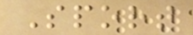Sport
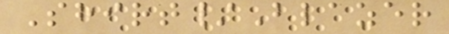Shirt/Blazer
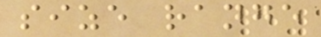size range
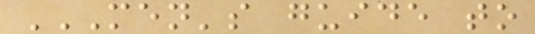MEN'S GUIDE TO
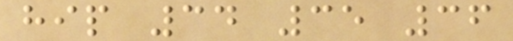hip 34 35 36
